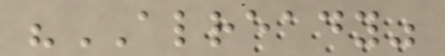"ALREADY"
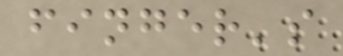finger's
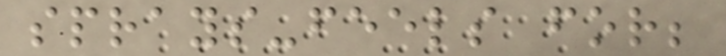sprays-feels for;
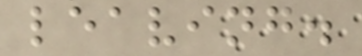leaving.
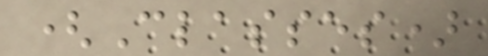(Classes)
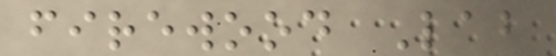firewood Lab
